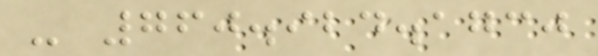- 760.924.1730
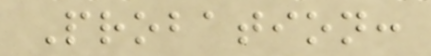Probation:
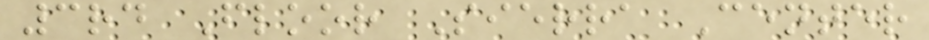3rd Floor Sierra Center
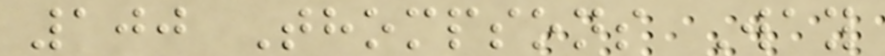100 Thompsons Way
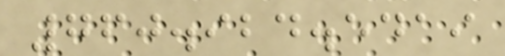760.924.5419
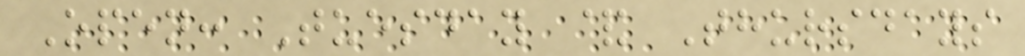Open: Tuesday & Thursdays
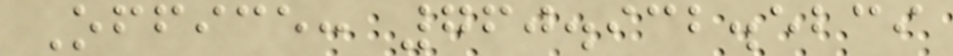Office: 760.932.5239
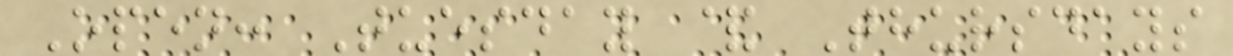Open: Tuesday & Thursdays
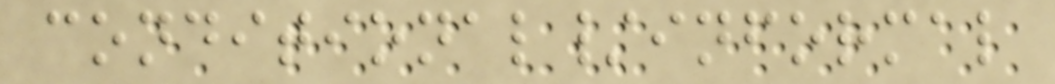conditional/informal
